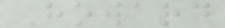Howard
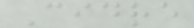Cidre
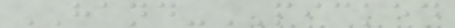HAND-PICKED
